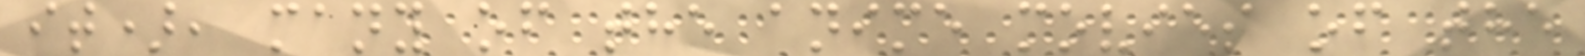it), many of the anime movies of the
